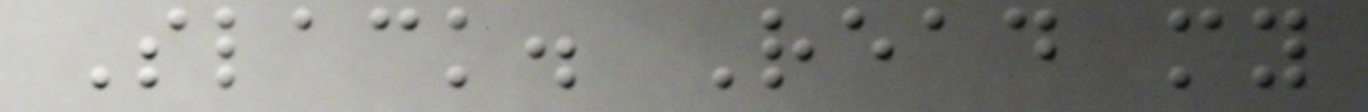Slack. Read my
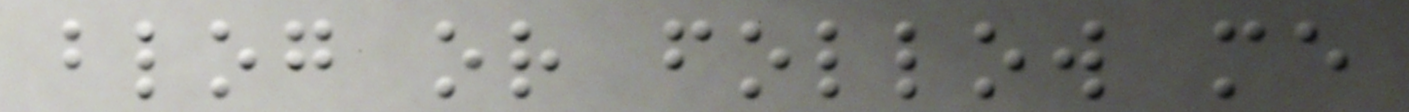blog or follow me
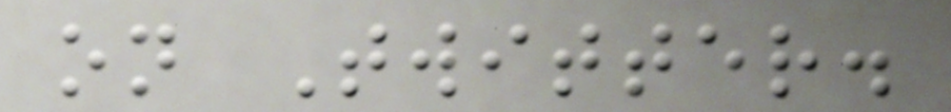on Twitter.
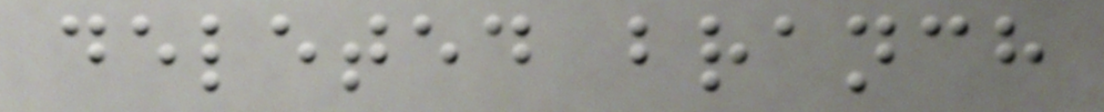deleted branch
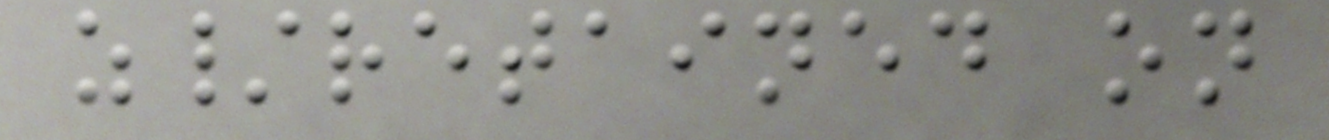z/retained on
